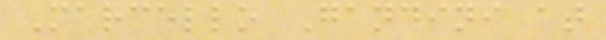Marcello Gandini at
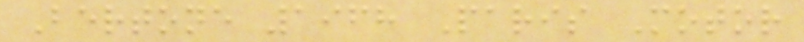Bertone 1968 Paris Motor
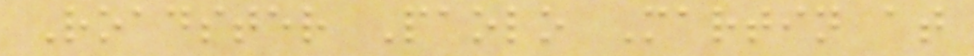Roadster Paolo Martin at
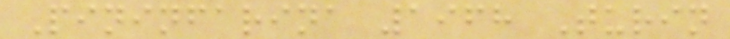Pininfarina 1968 Turin
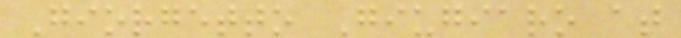Giorgetto Giugiaro at
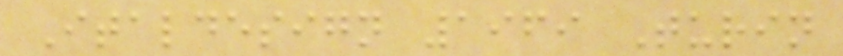Italdesign 1969 Turin
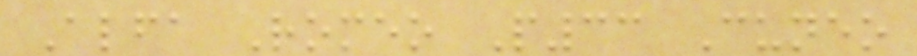Alfa Romeo P33 Cuneo
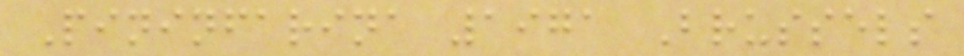Pininfarina 1971 Brussels
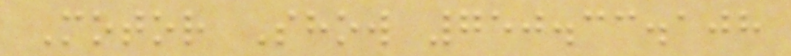Motor Show 750.33.108
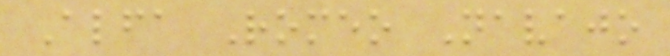Alfa Romeo Navajo
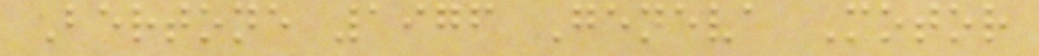Bertone 1976 Geneva Motor
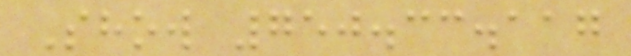Show 750.33.117
